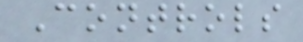Controls
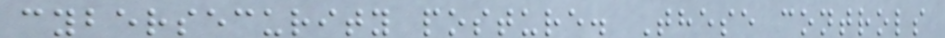cybersecurity posture. These controls
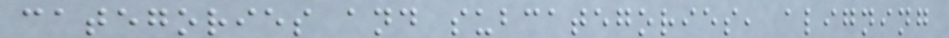categories and subcategories, aligning
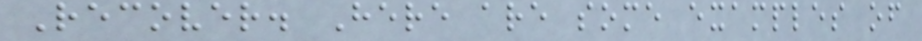Recover. Here are some examples of
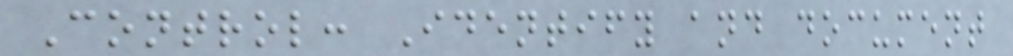Control: Identify and document
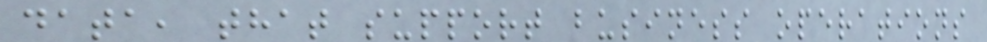data, that support business operations
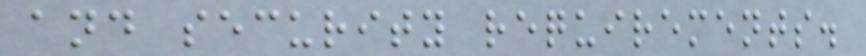and security requirements.
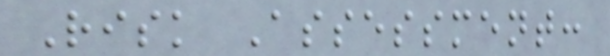Risk Assessment:
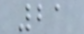21
